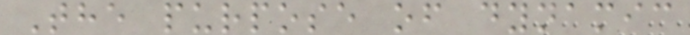The purpose of dynamic
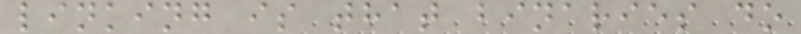linking is that binaries do
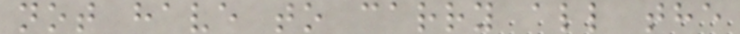not have to carry all the
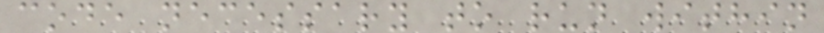code necessary to run within
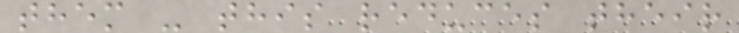them - this reduces their
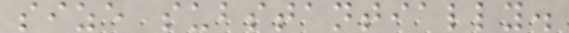size substantially.
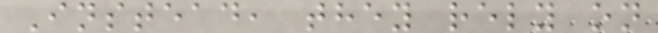Instead, they rely on
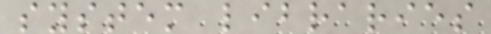system libraries
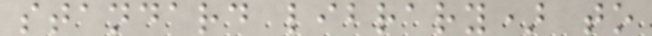standard library) to
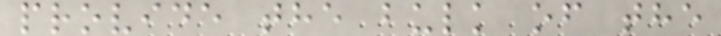provide the bulk of the
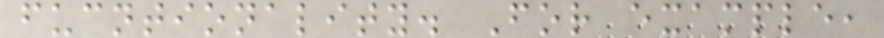fucntionality. For example,
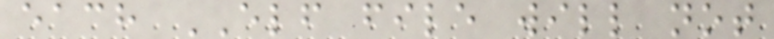each ELF file will not
